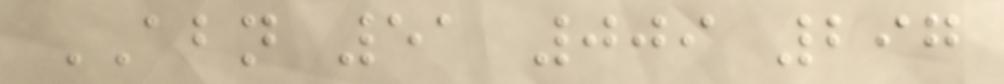ABN 51 009 297
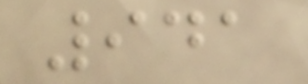941
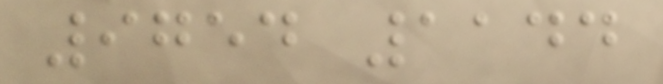9754 1144
